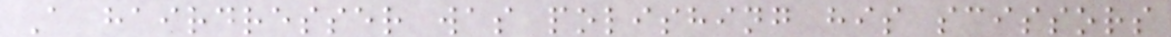A hairdresser was polishing his scissors
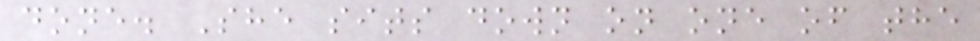done. She sits down on one of the
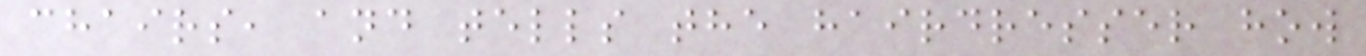chairs, and tells the hairdresser how
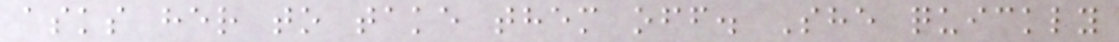asks her to take them off. She quickly
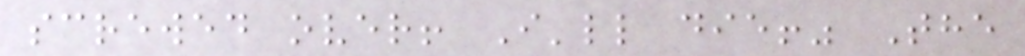screwed over! I'll die!" The
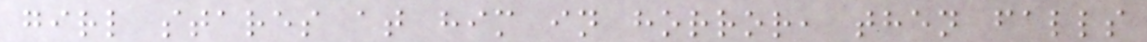girl stares at him in horror, then falls
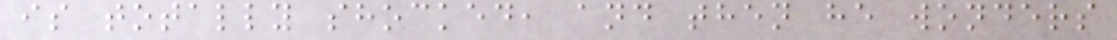is totally shocked, and then he wonders
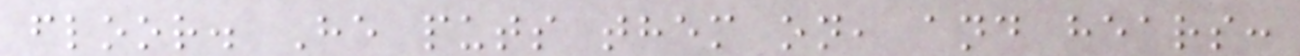floor. He puts them on, and hears:
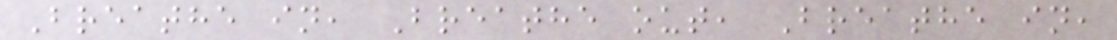Breathe in, Breathe out, Breathe in,
